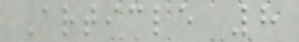Article 8
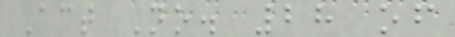Act No. 28 of
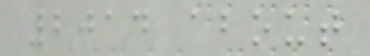2014 about
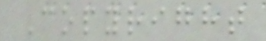Copyright
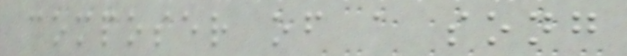composer of a song
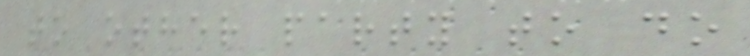to other party to do
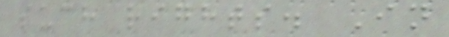such rights. In
